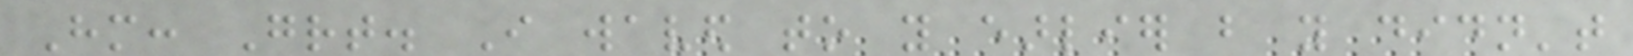Him: Great. I waved to you earlier but you didn't
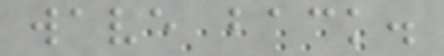wave back.
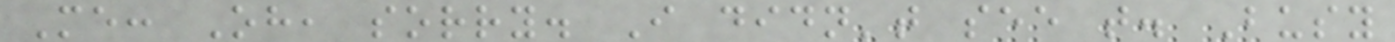Me: Oh, sorry. I didn't see that. Busy
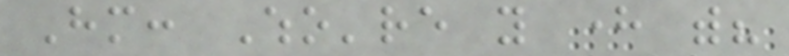Him: Who're you here with?
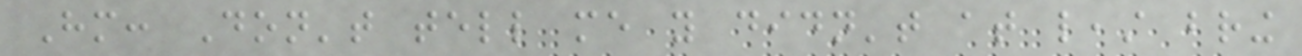Him: Don't tell me you didn't at least bring
